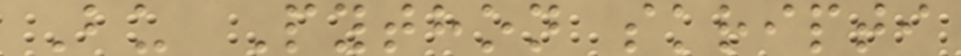Bu Python skripti
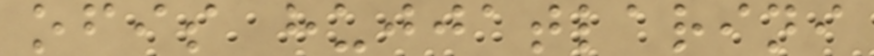ofis hujjatlarini
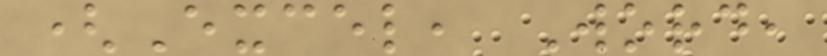(Excel, Word,
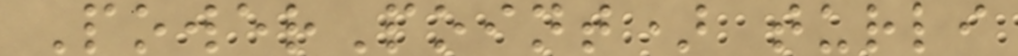PowerPoint) turli
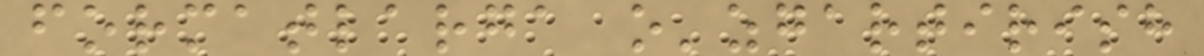formatlarga o'zgartirish
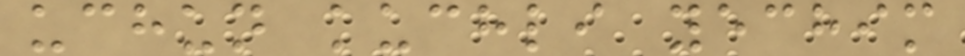uchun kuchli yechim
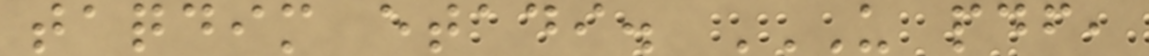taqdim etadi. U PDF,
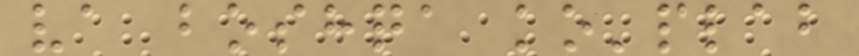va boshqa ko'plab
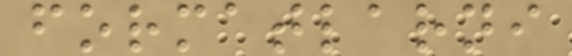formatlarni
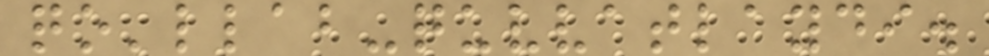qo'llab-quvvatlaydi.
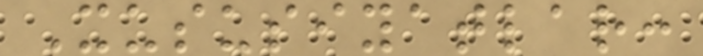Xususiyatlar:
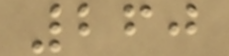260
